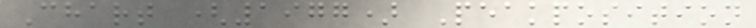Chart (1977) Peakposition
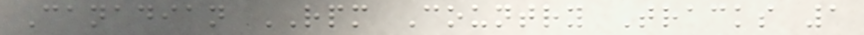Canadian RPM Country Tracks 1
